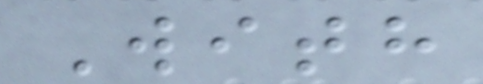With
